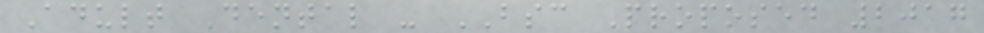Adult Dental - BSC Proposed 2017
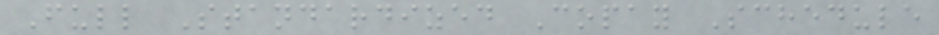Full Standardized Copay Schedule
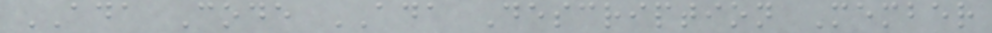ADA Code ADA Description Member
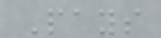Pays
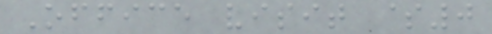Office visit $0
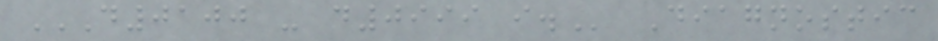D0100 - D0999 I. Diagnostic
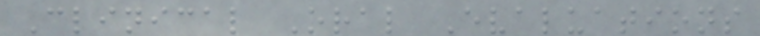Clinical Oral Evaluations
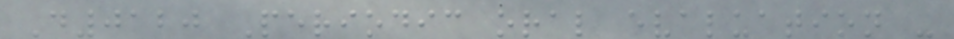D0120 Periodic oral evaluation -
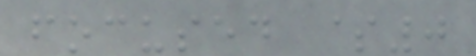focused $0
